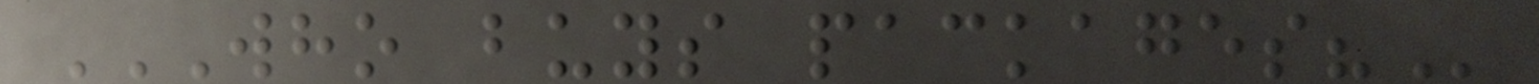WHO BUYS PACKAGES?
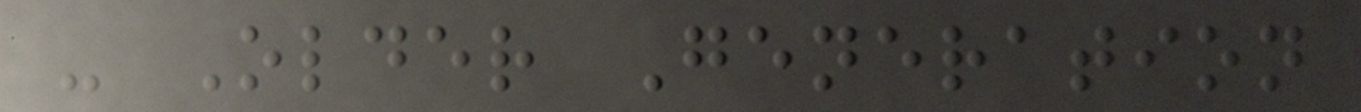- Older Generation
